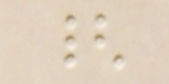{
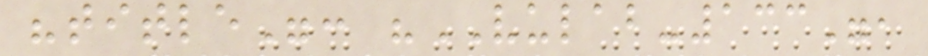"title": "VULAB-133",
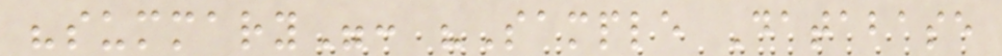"summary": "Sample Database
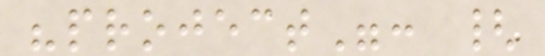"project": {
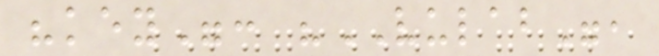"key": "VULAB",
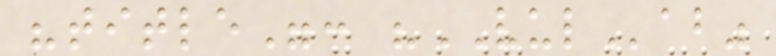"title": "VULab"
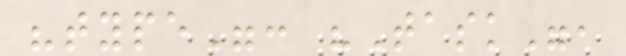"type": "Task",
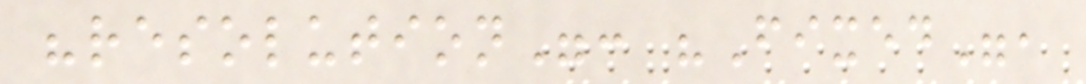"resolution": "Fixed",
